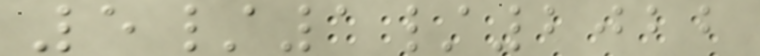5/1/2022
